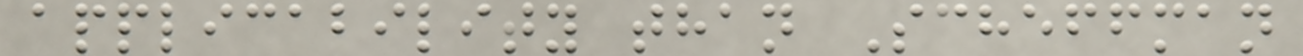applicability than Scheffman
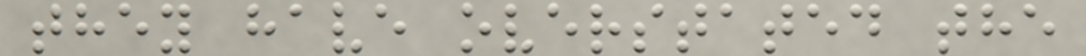they have overstated the
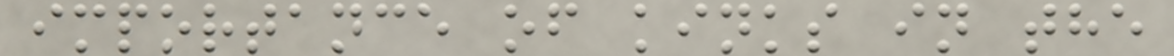importance of kinks in the
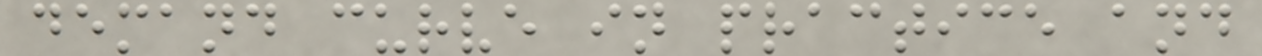demand curve in practice and
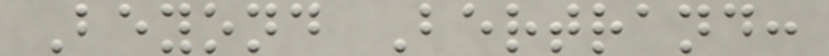Beyond Bertrand:
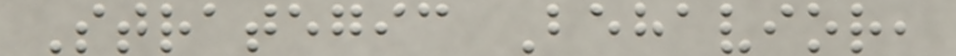Strategic Behavior,
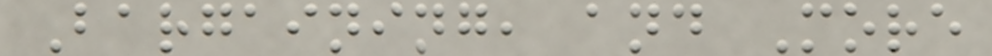Bargaining, and More
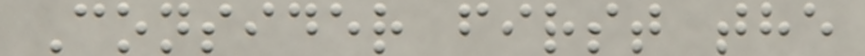Consider first the
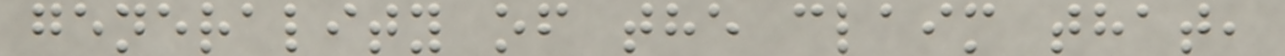generality of the claim that,
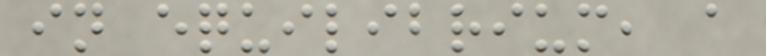in equilibrium, a
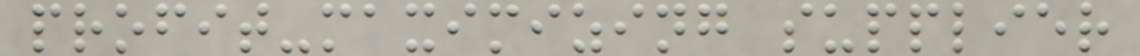profit-maximizing supplier
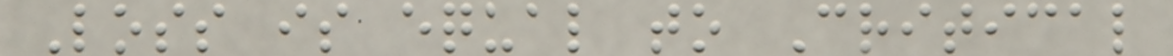Loss is equal to Critical
